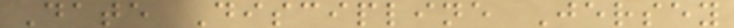Date Discipline Jersey
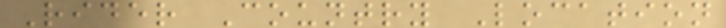Rider Country Location
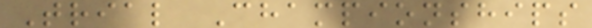Trial Championships
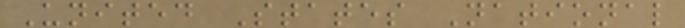United States National
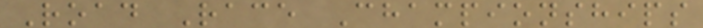Road Race Championships
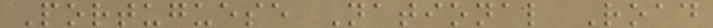Portuguese National Road
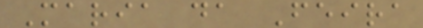Maria da Feira
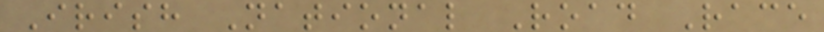Irish National Road Race
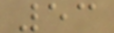53
